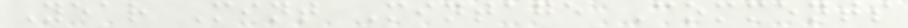Year Mint Mintage Comments
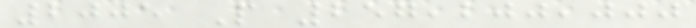2005 P 257,200,000
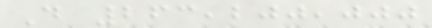D 263,200,000
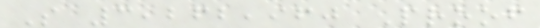S 3,262,960 Proof
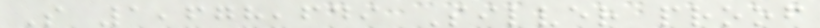S 1,678,649 Silver proof
